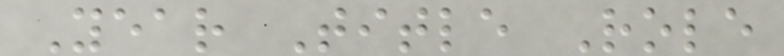Year Title Role
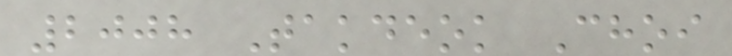2008 Takdeok Choi
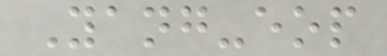Yang-eop
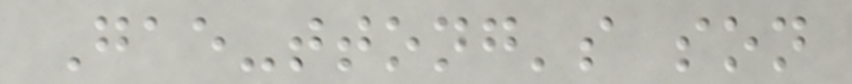Gae-ttong's son
